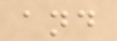and
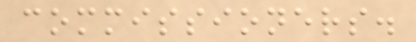commissioners.
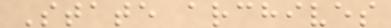State archives
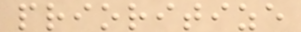prioritize
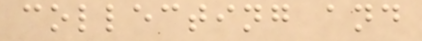collecting and
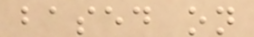based on
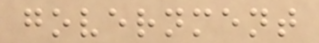government
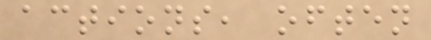actions, often
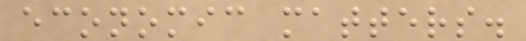economic matters.
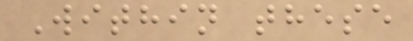Within these
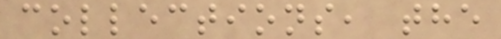collections, the
